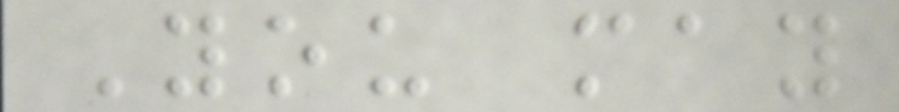You may
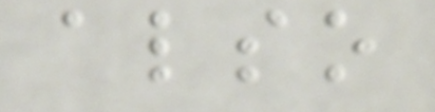also
